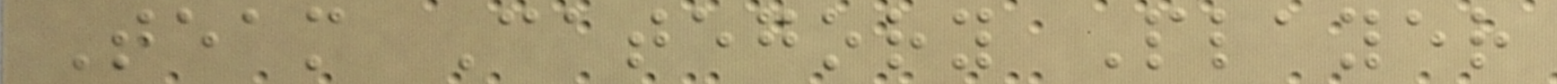Team Category Player
